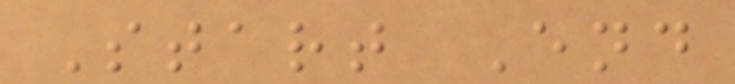Start End
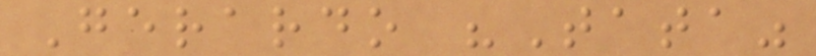Gerardo "Tata"
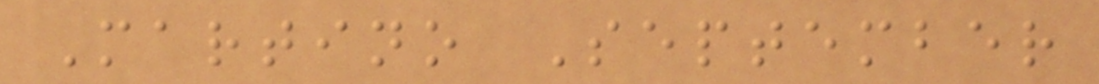Martino September
